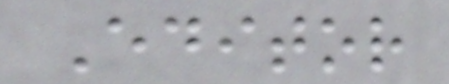Editor
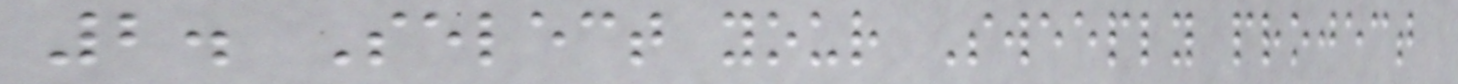2. Select your Sweeply project
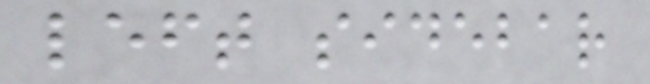left sidebar
